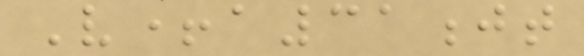V+a31jt
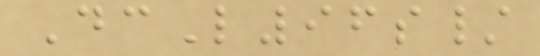DcL96s/
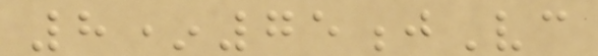8*75jVc
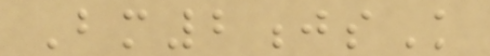Bm2jsK
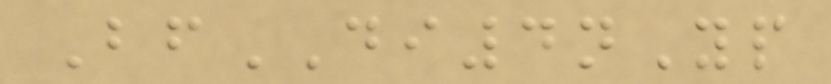BfDI4nYp
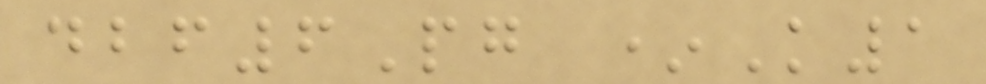dbf6Pg *K1
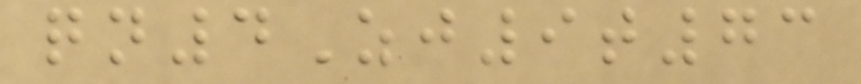qn4Zj9t73
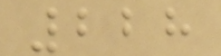228
